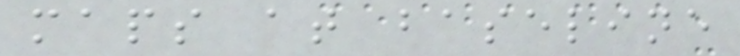maps at baseline
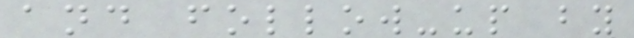and follow-up by
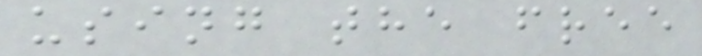using the free
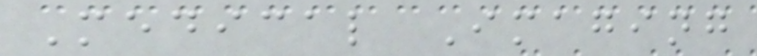Medical Imaging
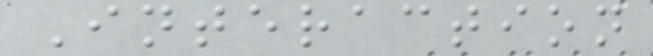Interaction
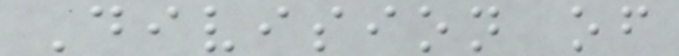Division of
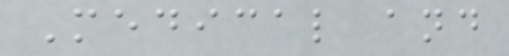Medical and
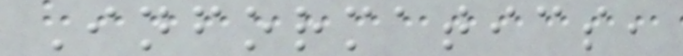Informatics,
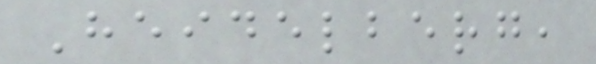Heidelberg,
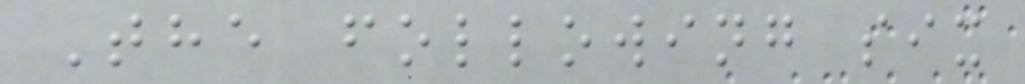The following six
